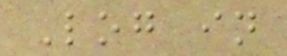Log in
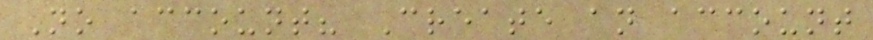No account? Create an account
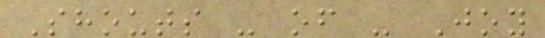Shouts - of - Joy
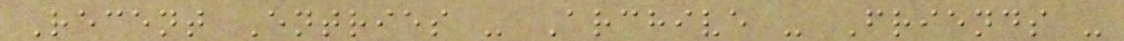Recent Entries - Archive - Friends -
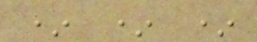* * *
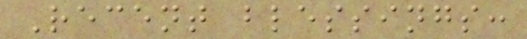Recent blessings:
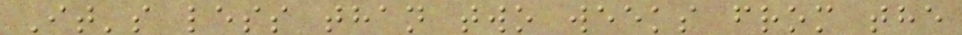It's less than two weeks from the
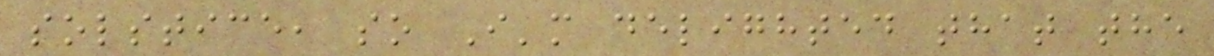solstice, so I'm delighted that the
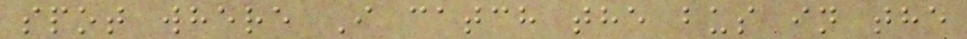spot where I catch the bus in the
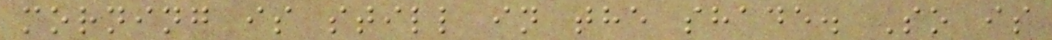morning is still in the shade. So is
